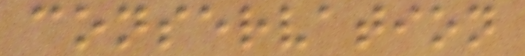conservation
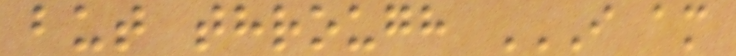but through I AM
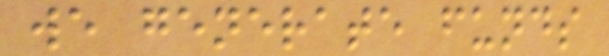we generate funds
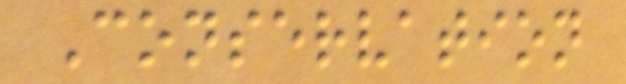Conservation
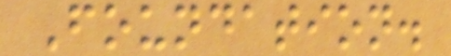Foundation.
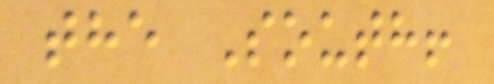the South!
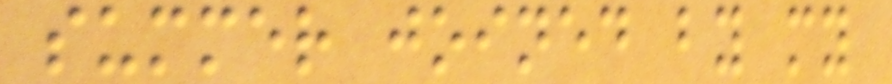summer joined by my
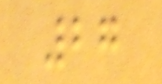27
